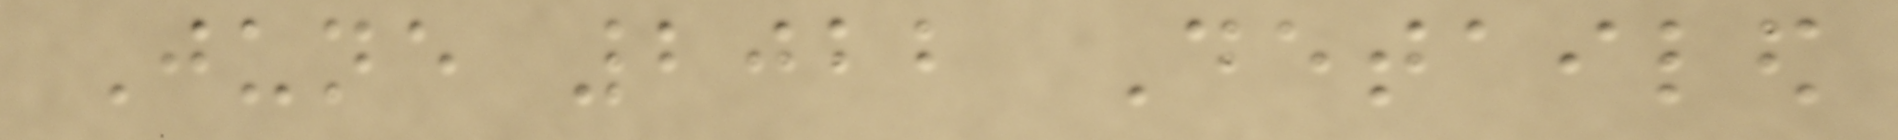June 2022 Detailed
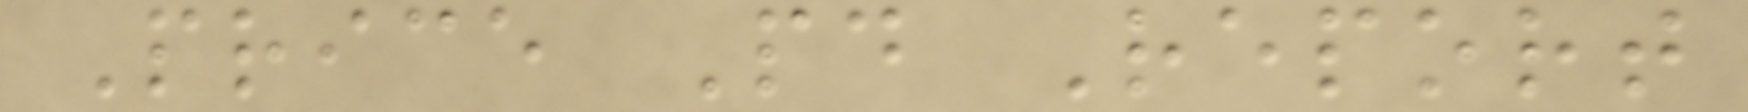Price Paid Report
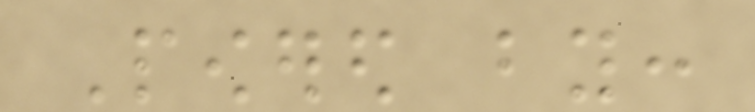Powered by:
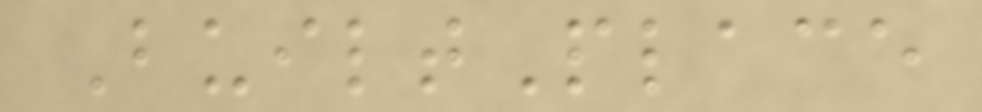BuiltPlace
